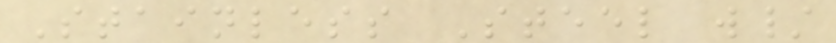Stainless Steel w/
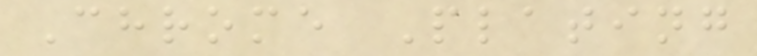Chrome Plating
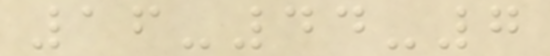16-44-7
